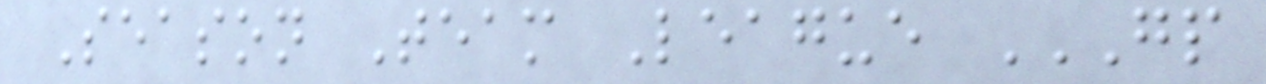Season Team League GP
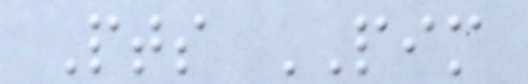Pts PIM
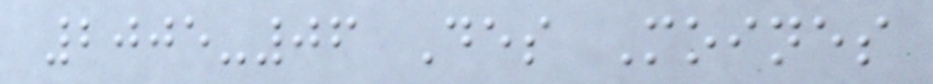2005-06 Des Moines
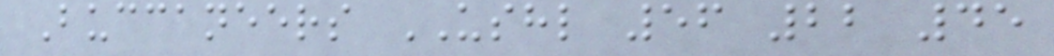Buccaneers USHL 56 22 45
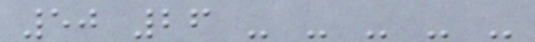50 26 - - - - -
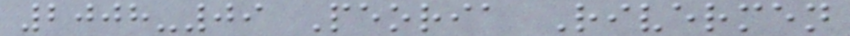2008-09 Peoria Rivermen
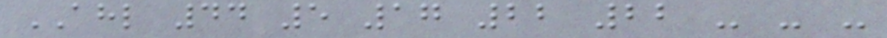AHL 44 5 17 22 22 - - -
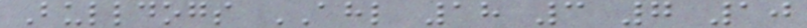Bulldogs AHL 18 3 7 10
